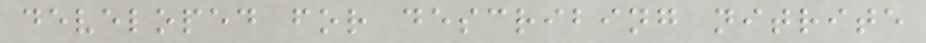developed for describing nitrite
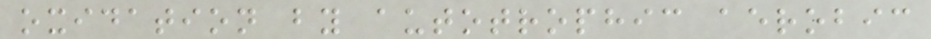oxidation by autotrophic aerobic
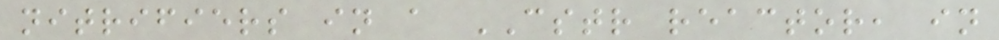nitrifiers in a CSTR reactor, in
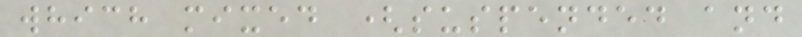which mixed (suspended and
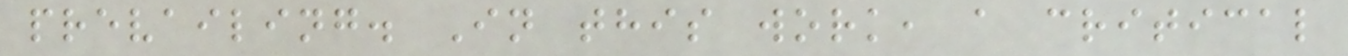prevailing. In this work, a critical
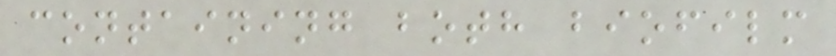containing both biofilm
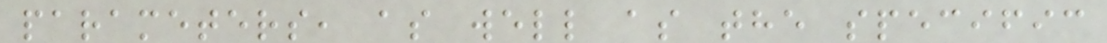parameters, as well as the specific
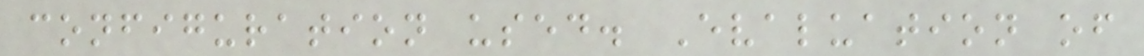configuration used. Evaluation of
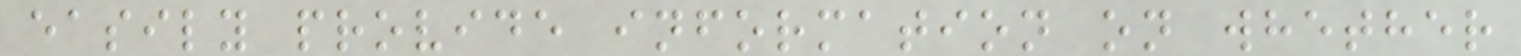easily provide information on whether
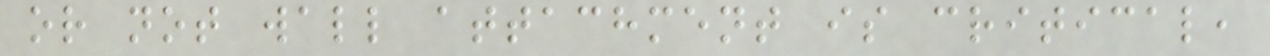or not wall attachment is critical,
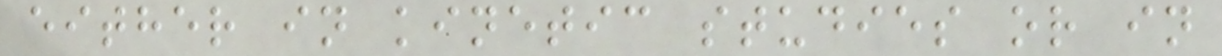either in kinetic studies or in
